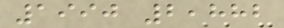1990 2,882
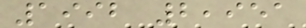1992 2,951
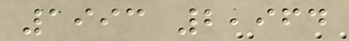1993 2,964
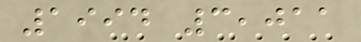1994 3,011
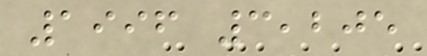1996 3,205
